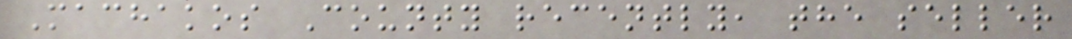Machakos County recently, the seller
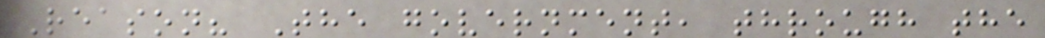Reason? The government, through the
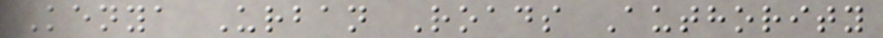Kenya Urban Roads Authority
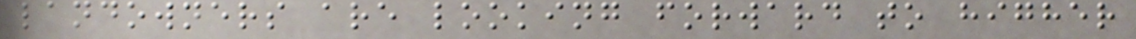landowners are looking forward to higher
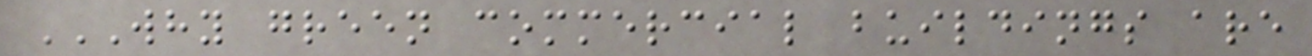WHY GREEN COMMERCIAL BUILDINGS ARE
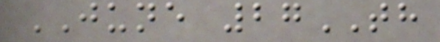JUNE 27TH
